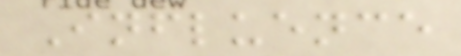Influence
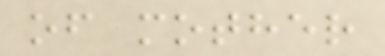of mother
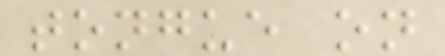tongue on
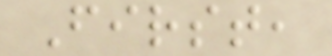First,
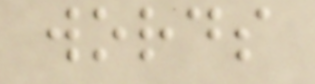words
